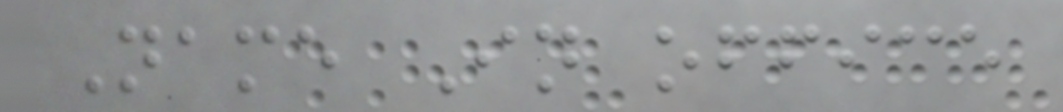Name In office
